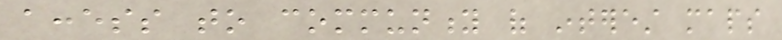access to community of interest maps
